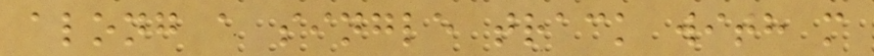along a single track with m
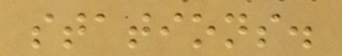stations.
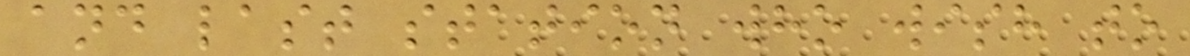and last station who wish to
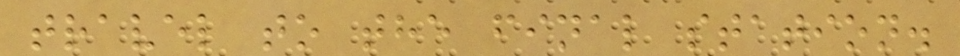travel to the final station.
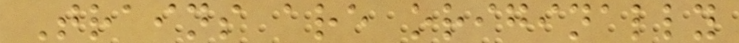Trains are originally
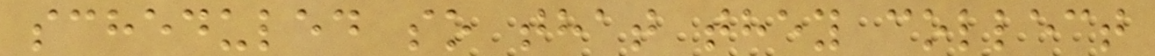scheduled so that they collect
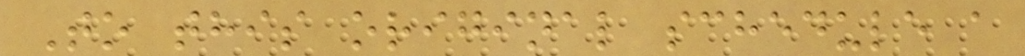To this original schedule a
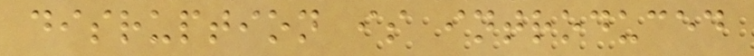disruption is introduced
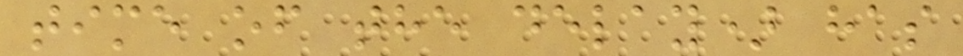time of the delay) has
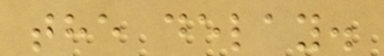the delay.
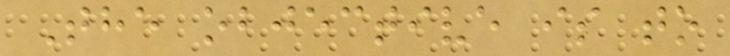The objective is to
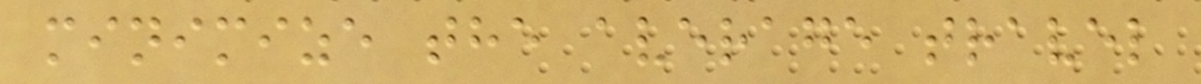minimize the average travel
